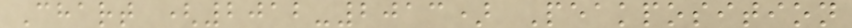Chart (2012-2013) Peakposition
